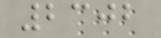2302
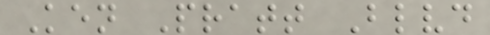Ken Pratt Blvd
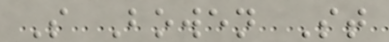S Bowen St
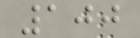100
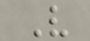V
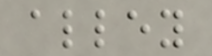alley
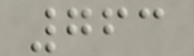763
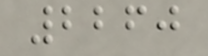2260
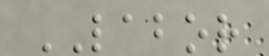LABOR
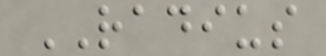RADIUS
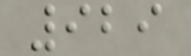929
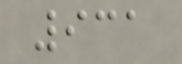931
